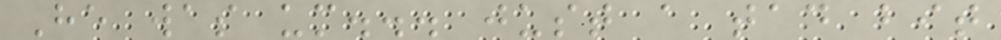He was um... just a tad bit
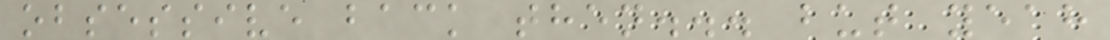obsessive back then... but yeah
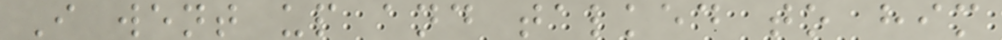I went up and talked to him
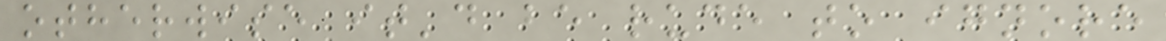otherwise it'd be rude to ignore
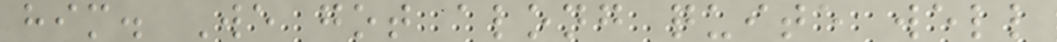him. We got along quite well
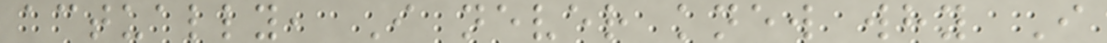actually, I never knew why I
